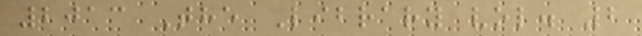2013 The Library vol. 2
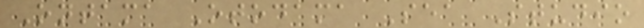Ontama Otodama Sea Studio
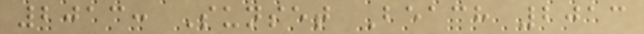2013: Sunset Beach 2013
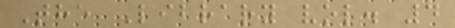The Library vol. 4
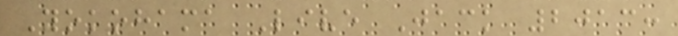Yokohama Live Jack 2013:
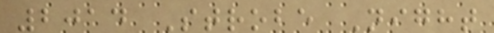2014 Strobe Night
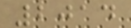2014
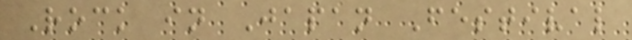Rock in Japan Festival
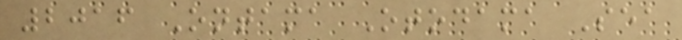2016 Ontama Otodama Sea
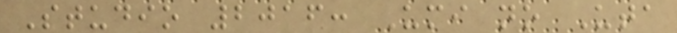Studio 2016: Umi no Uta
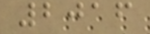2016
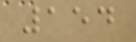154
